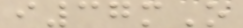i37mO
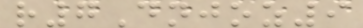r7Dnjoz9
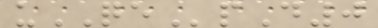uQEpD0
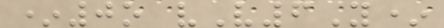*0o vV6Y*
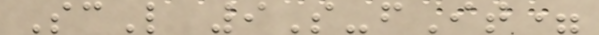ScL 9S-fIt=
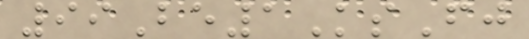99Be1KsFj
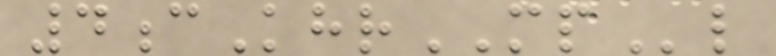4cKhrMPl
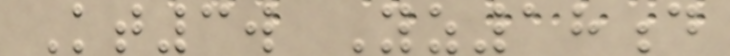Kt3w Yz18d
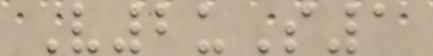V2uS1
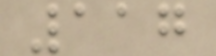117
